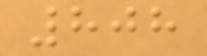808
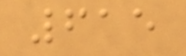615
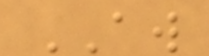AW
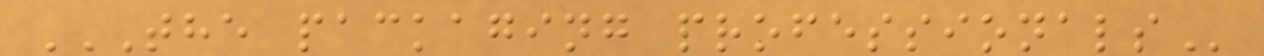THE PACKAGING PROFESSIONALS
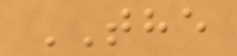THE
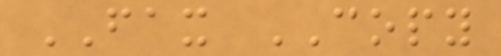FAX COPY
